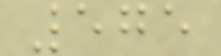575
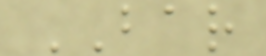BAR
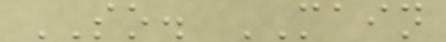SO. MAIN
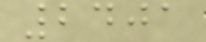2401
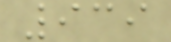939
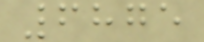6875
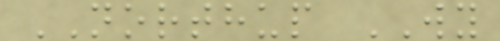NORTHUP WY
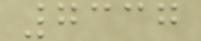7337
